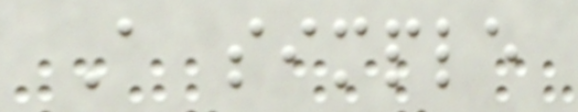A simple
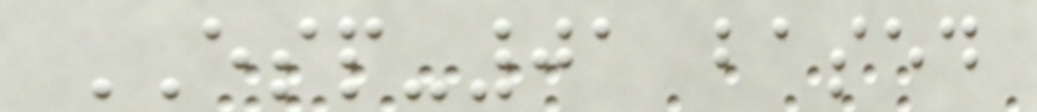ESP-01 based
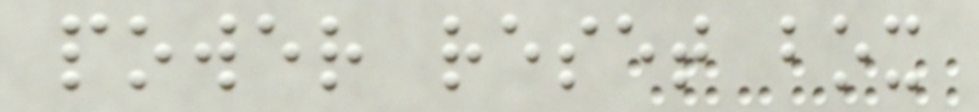power reset box
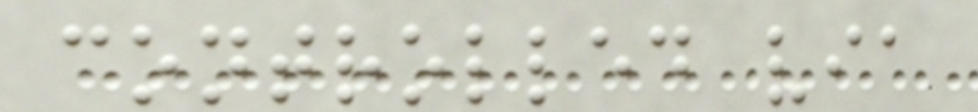controlled via
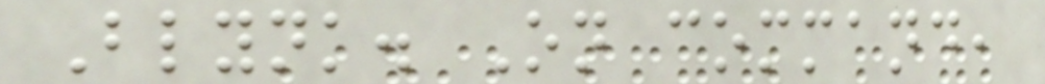Blynk. On command,
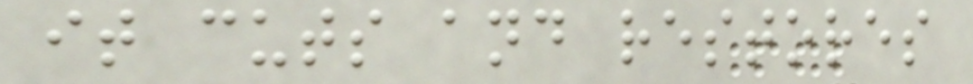it cuts and restores
